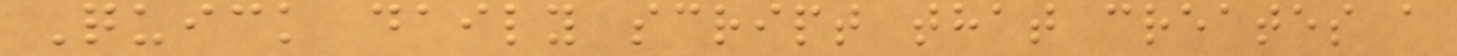Quick daily script that creates a
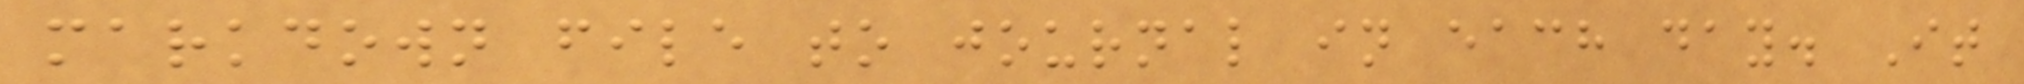markdown file to journal in each day. It
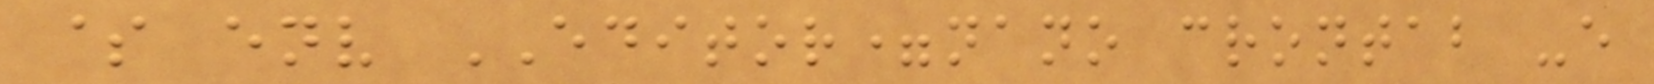$ env EDITOR=nano crontab -e
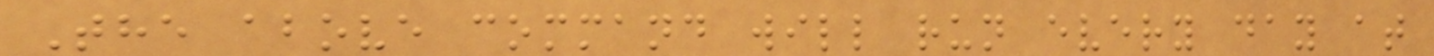The above command will run every day at
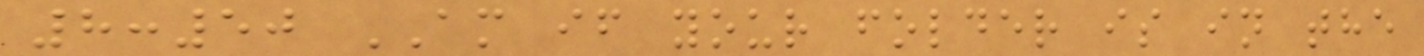8:50 AM if your folder is in the
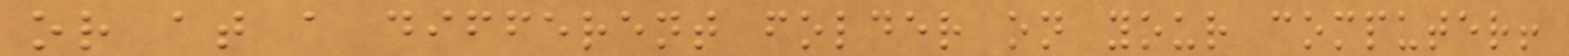or at a different folder on your computer!
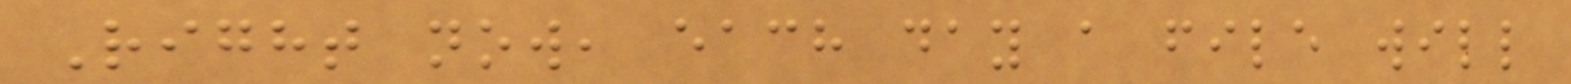Right now, each day a file will
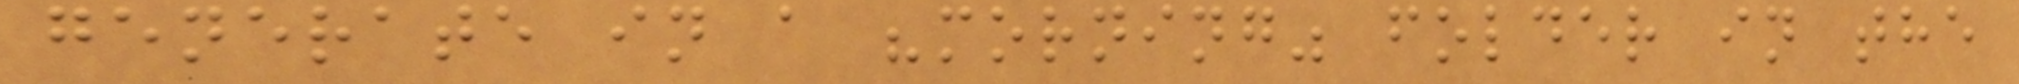generate in a "morning" folder in the
